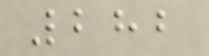282
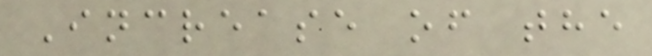Increase of the
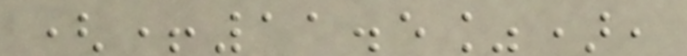(+11.5%),
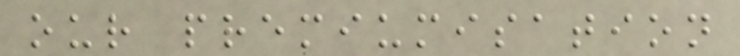our premiumisation
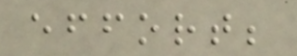effort;
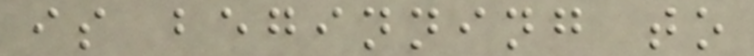is beginning to
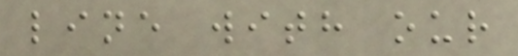line with our
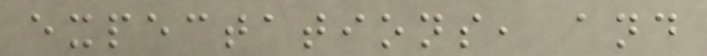expectations, and
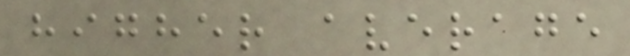higher average
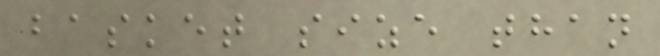basket size than
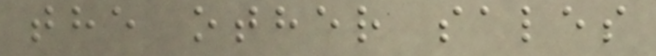the other sales
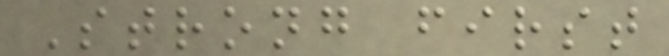Strong first
